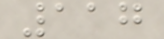117
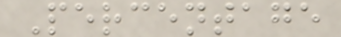Percentage
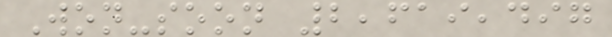Won-soon 2,619,497
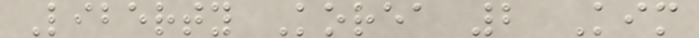Liberty Korea 2 Kim
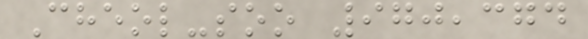Cheol-soo 970,374
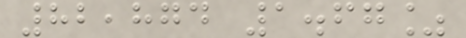82,874 1.67%
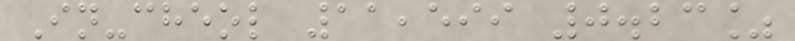In-cheol 11,599 0.23%
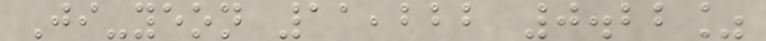Ji-yeon 11,222 0.22%
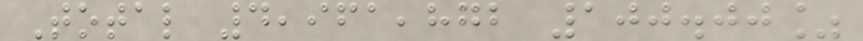Total 4,961,872 100.00%
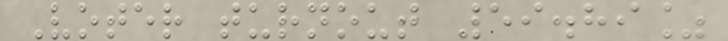Voter turnout 59.89%
